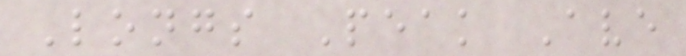Longs Peak Ave
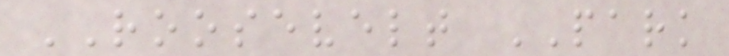ROOSEVELT PARK
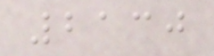2130
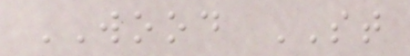WOOD ST
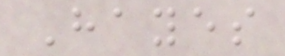Hayes
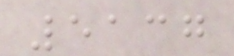5137
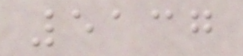5137
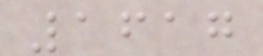1617
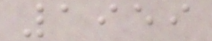1959
